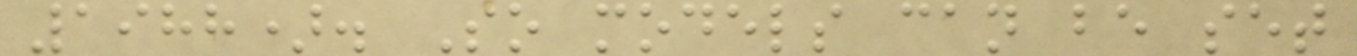1988). So models can be set
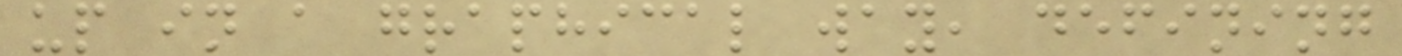up in a graphical way, defining
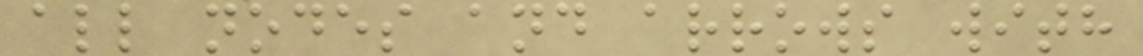all nodes and arrows with
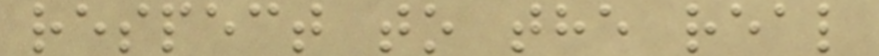respect to the real
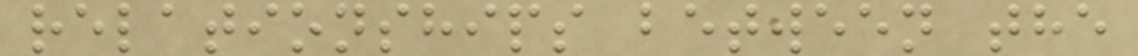relationships between the
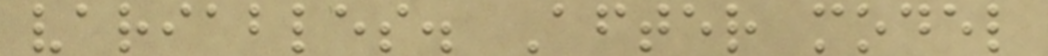variables. After model
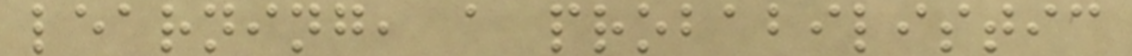learning, a probabilistic
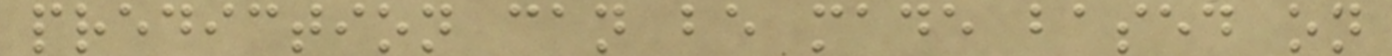prediction can be made based on
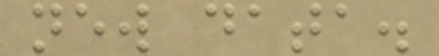new data.
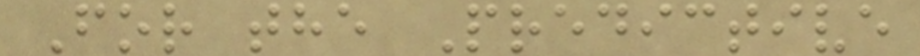For the Predictive
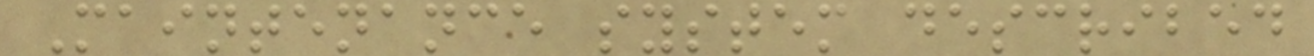Maintenance system described
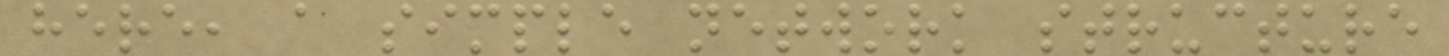here, a simple network structure
